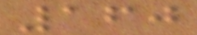160
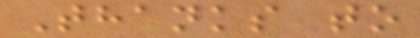Thanks to
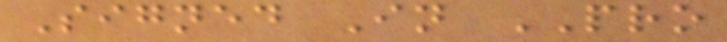Signed In PRO
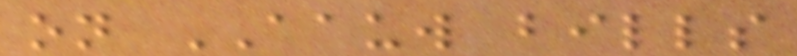on AAUW bills
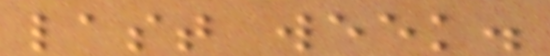last week.
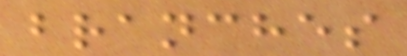branches
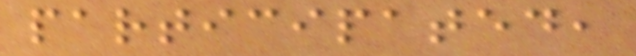participated,
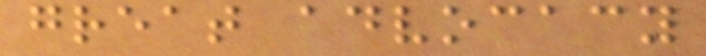great advocacy
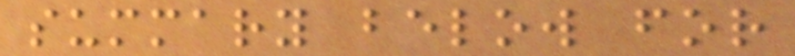summary below for
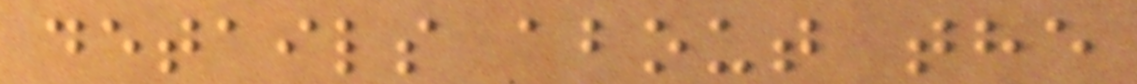details about the
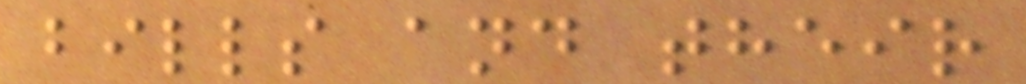bills and their
